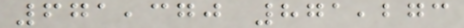671,370 871,273
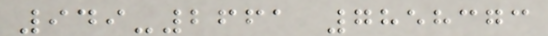949-2661 7858373
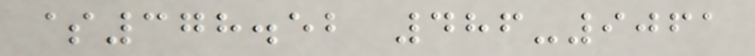$378.52 486-9061
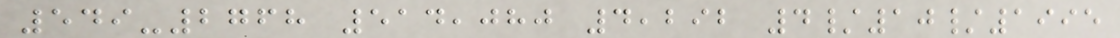549-2768 514,080 4,292 4/10/1995
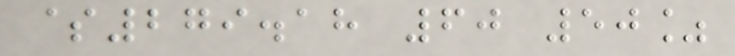$279.18 60 50%
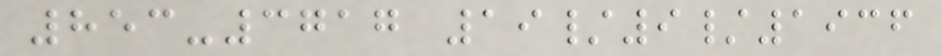853-3717 19/9/1936
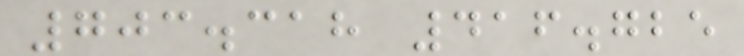703.318 416.725
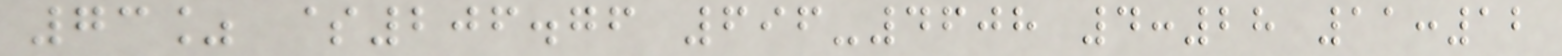73% $206.76 696-4608 4:28 11:12
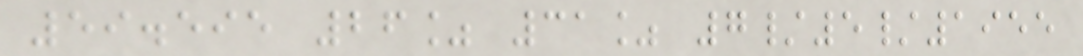59.595 26% 31% 7/5/1955
